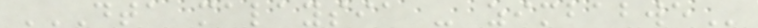DTA MALAYSIA - ZIMBABWE
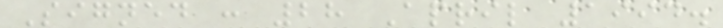Signed : 28 April 1994.
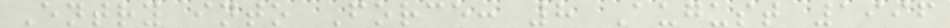Entry into Force: 8 August 1996
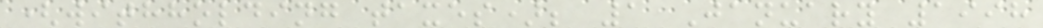(withholding taxes); 1 January 1998
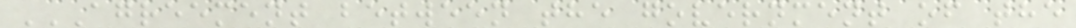AGREEMENT BETWEEN THE GOVERNMENT OF THE
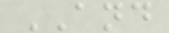AND
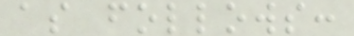as follows:
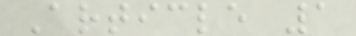Article 1
